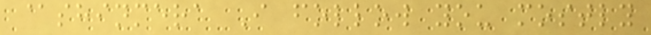@shinmera I follow you mostly
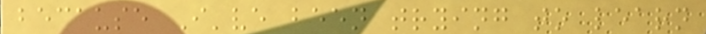because I've been trying to learn
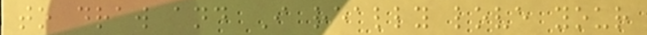to draw and I really love your
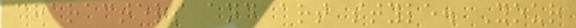characters and art style. Your
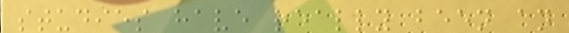studies have really been an
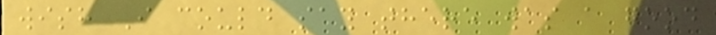wish I could say there was a good
